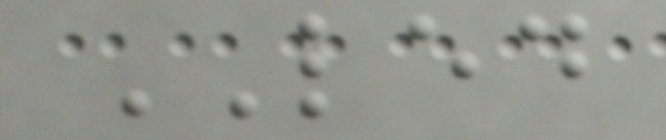LED
